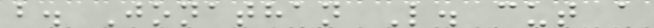b. Jonathan L. cut a
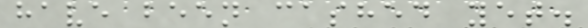have been cashed yet.
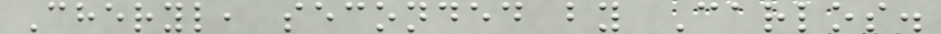Cheryl, seconded by Carlos.
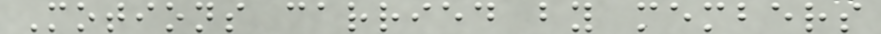Motions carried by members
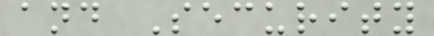and Security
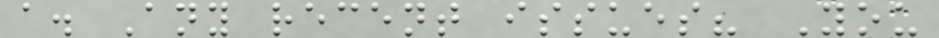a. Any recent issues? You
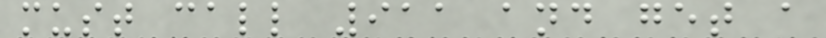must call 911 and get a
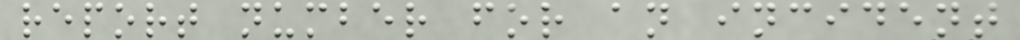report number for an incident
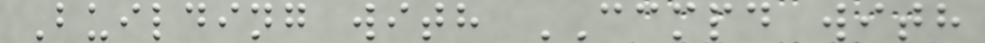Building with CCMPD with
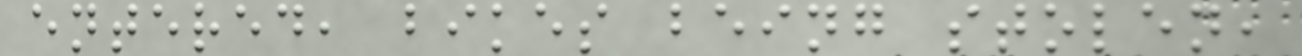entered, bikes being stolen,
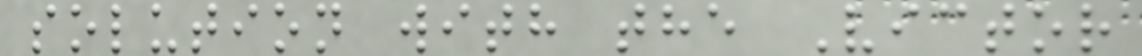solution with the Victor
